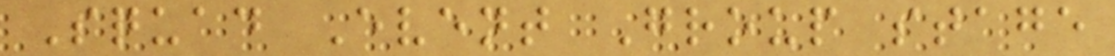Squad Event Group stage
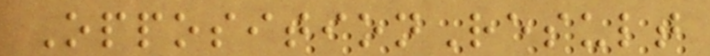OppositionResult
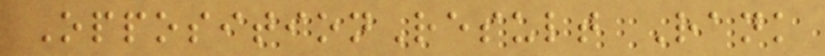OppositionResult Rank
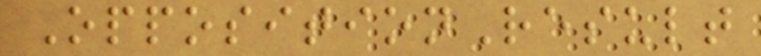OppositionResult
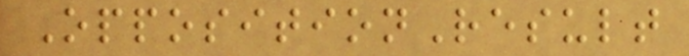OppositionResult
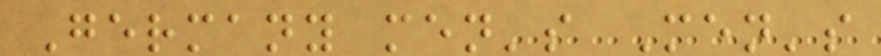Germany men's Men's
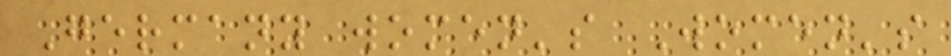Germany women's Women's
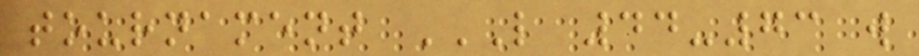tournament L 44-73 W
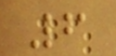6
